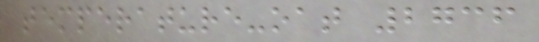temperature-oat 2736
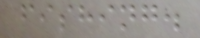fishing.
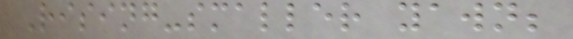Rising-smaller yawn;
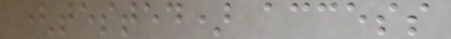(tested) access
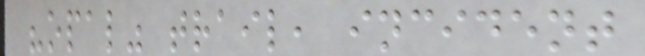"opal" trail, incident
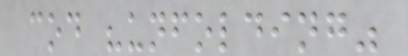cod "unfolding"
